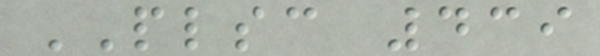PLSC 439
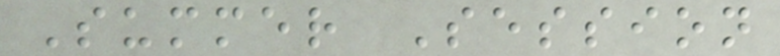Summer Session
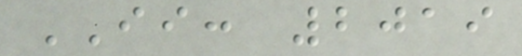II: 2019
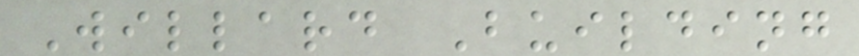Willard Building
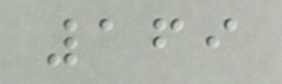169
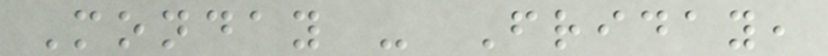Monday - Friday,
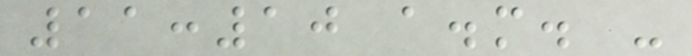11:10 a.m. -
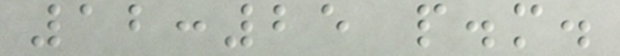12:25 p.m.
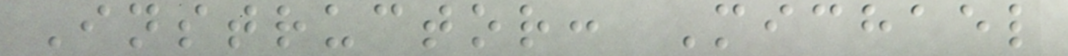Instructor: Michael
